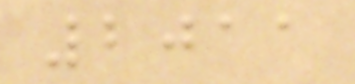2011
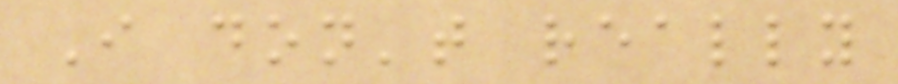I don't really
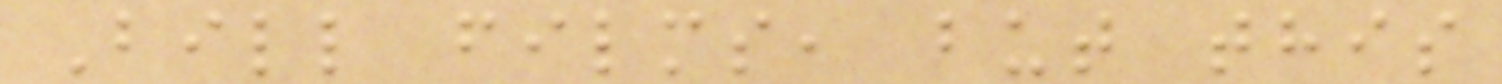Bill films, but this
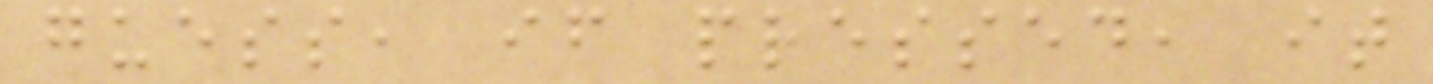guess, if pressed, it
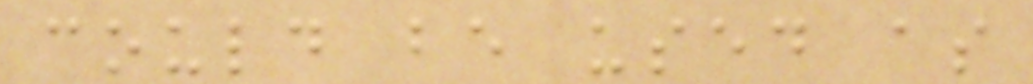could be used as
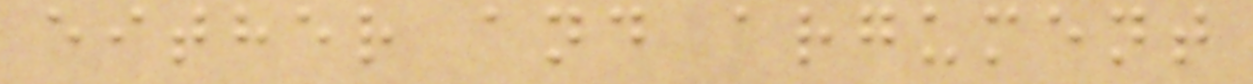either and argument
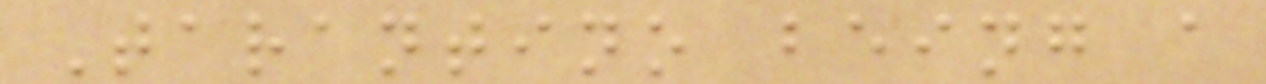Tarantino being a
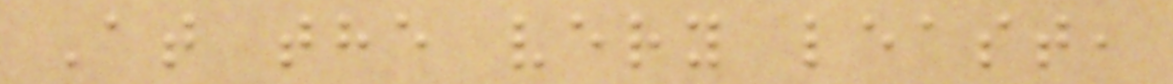At the very least,
